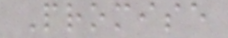Promise
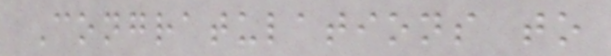Congratulations to
